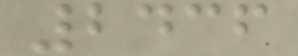2436
